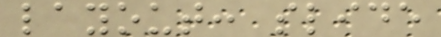layout: slide
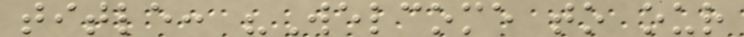title: "Welcome to our
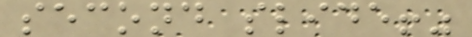second slide!"
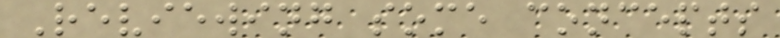Reviewing some concepts
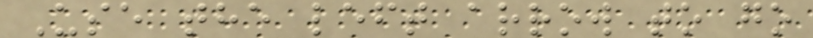Use the left arrow to go
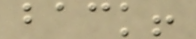back!
